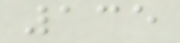135
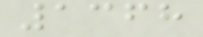1368
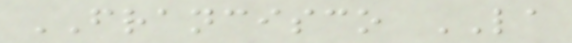FRANCISCO LA
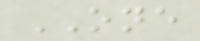ONE
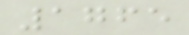1765
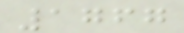1767
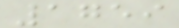1759
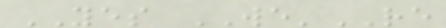YES WE'RE
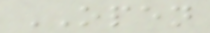OPEN
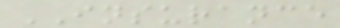INSURANCE
